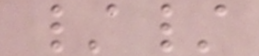//
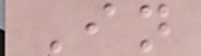In
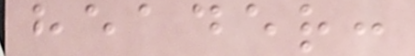header:
